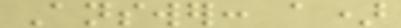Answer: a)
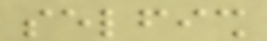selfish
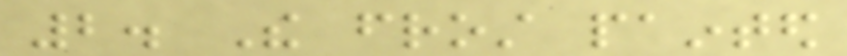2. The frost painted
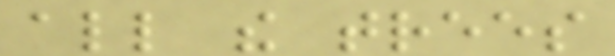all the trees
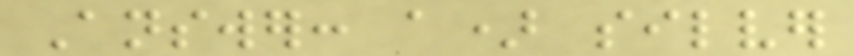Answer: a) silver
